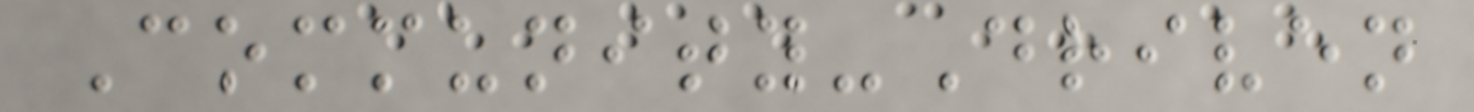Community-Driven
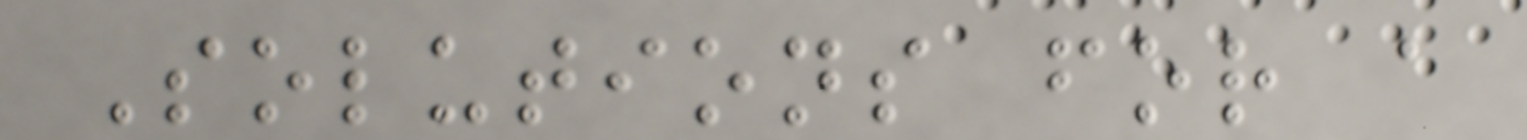Solutions for a
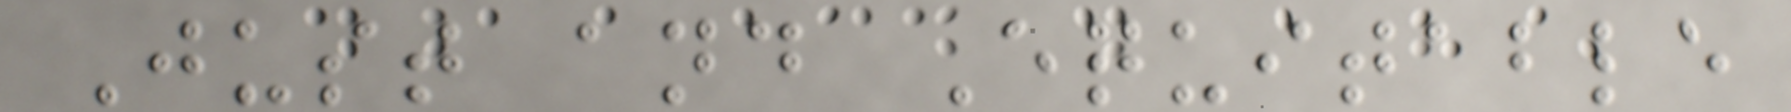Just and Equitable
